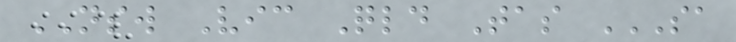NSW Vic Qld Tas SA
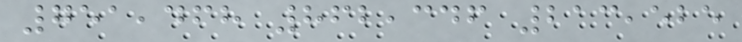751,468 862,346 213,525
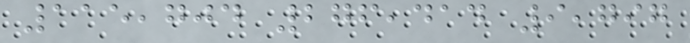115,704 276,414 9,797
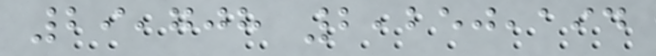29,708 2,250,194
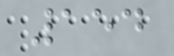154
